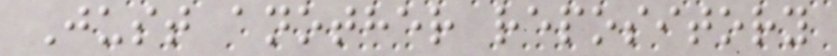Just another repository
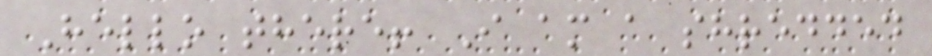Hello there! I am a shredded
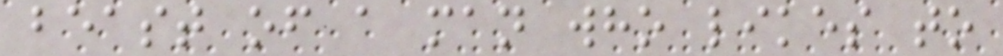beast of a man who likes to
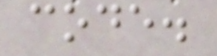code.
